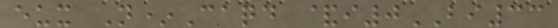eux N*Caqd &i0BI33
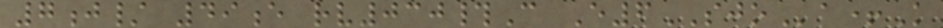7j/ 49e rv030#C E6SJOa+K
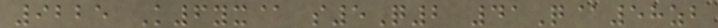9225 K6yx@ s5Q2 41Q@58zb
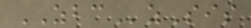ZBCzSis
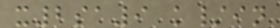x2sa9 k/in
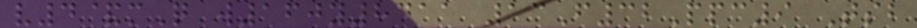v4&mQ w160y8411 13F32Ppc9 Tsb
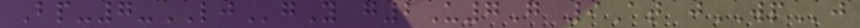Bp-7-LJgY g2U7G 9At jWPj
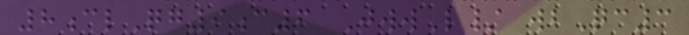8clQg9c6 JwwL/ wbQc3
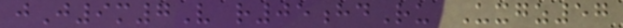jJ9m7V r05hdRu Uxgz57
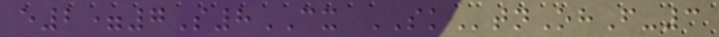e2=7S8CX SKtnOhF-3
